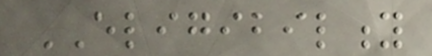ELIGIBILITY
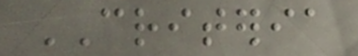CRITERIA
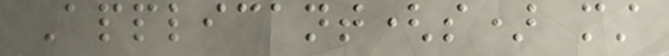Applicant(s) must
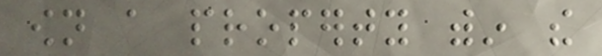own a property within the
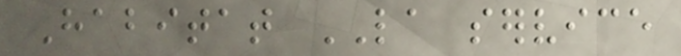Habitat LA service
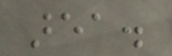area.
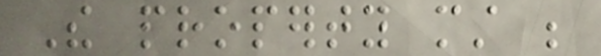The property must be
